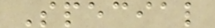Special
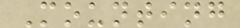Mounting
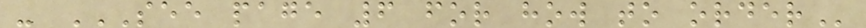- SEE PAGE 6 FOR HOW TO ORDER
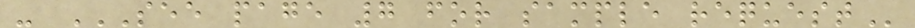- SEE PAGE 7 FOR SAMPLE REQUEST
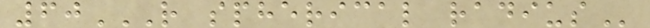60R SPHERICAL RADIUS
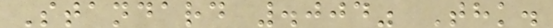Standard .004" Thk.
